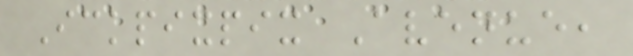Ickpixpix Avenue,
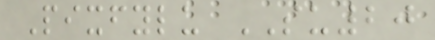Pixfylu SU20
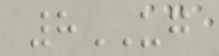8UG
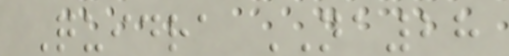Quidra NA28
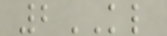2KL
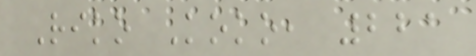Riko Koko, 221
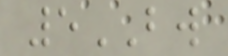5BW
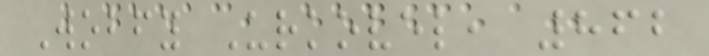Wobfy Urkovel, 862
